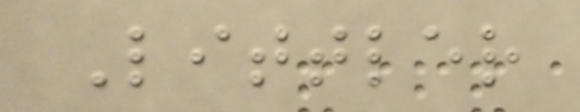Littler
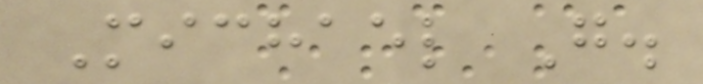Michael G.
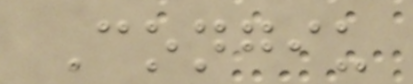Congiu
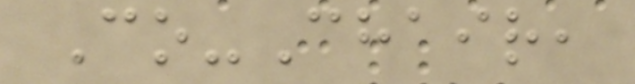Co-Chair,
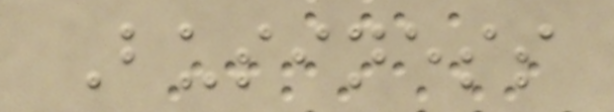Business
